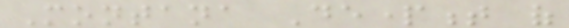Montana Department of
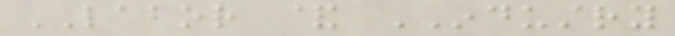LABOR & INDUSTRY
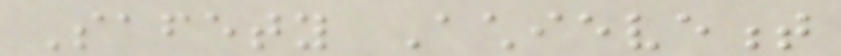Safety Achievement
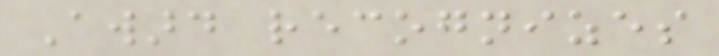Award recognizes
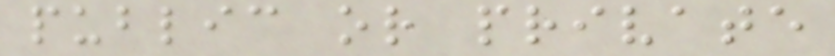public or private
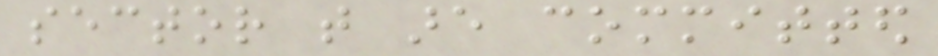sector that are committed
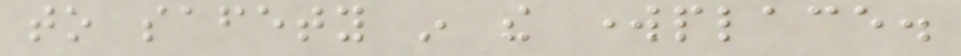to safety in the workplace.
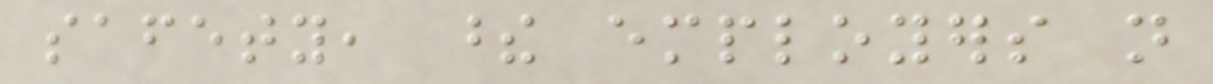safety, these employers not
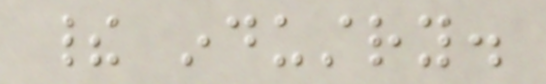their industry.
